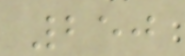250
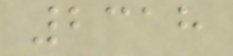2318
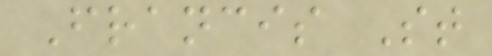Francis St
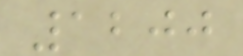1200
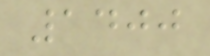1400
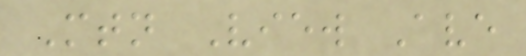Mtn View Ave
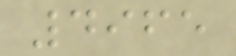4965
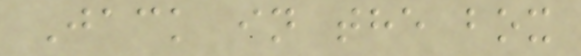Jack in the box
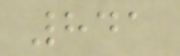841
